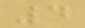4
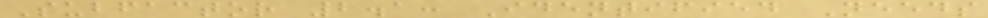Subfactor 2.1: Identified Needs
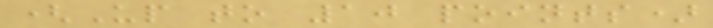(Up to 10 points)
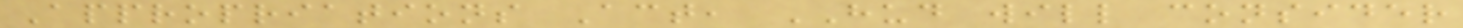Appropriations Act, HUD will consider
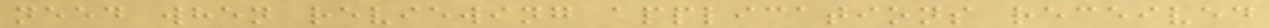need when reviewing applications received
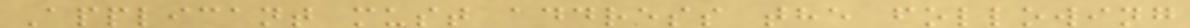Applicant must address the following
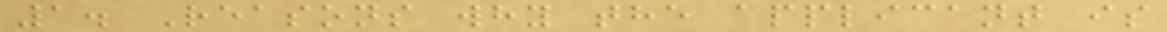1. Reasons why the applicant is
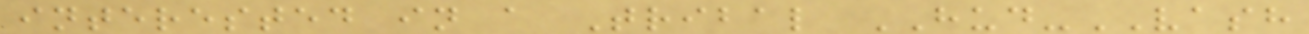interested in a Tribal HUD-VASH
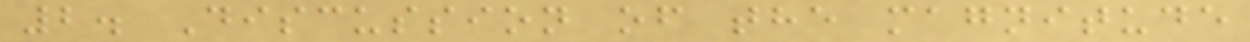2. Discussion of the magnitude
